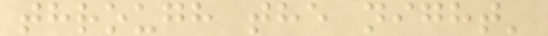through the night'
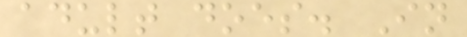adult does. In
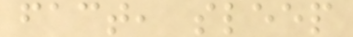fact, sleep
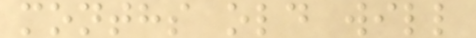months old will
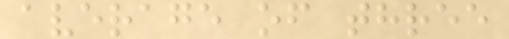average of three
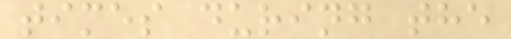times during the
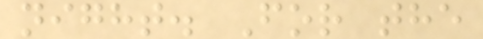night. For the
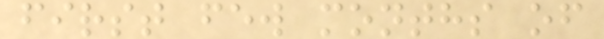first few months of
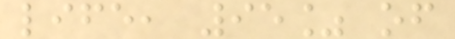life, 95% of
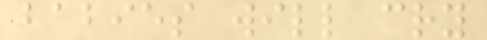babies will cry
